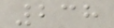238
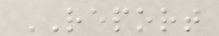REPORT
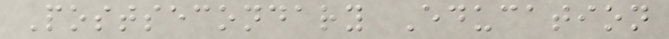Postsecondary Education
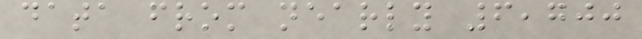data from nearly 6,700
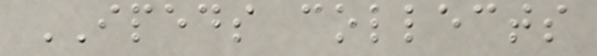IPEDS collects
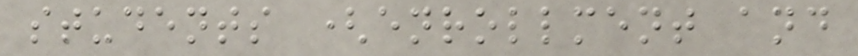students (enrollment and
